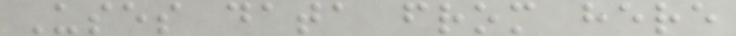Uses data from here
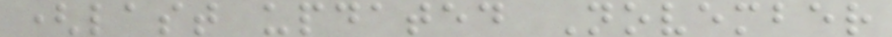(last updated November
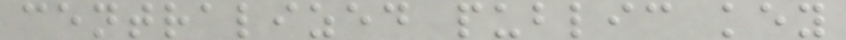centralized public key
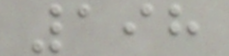198
